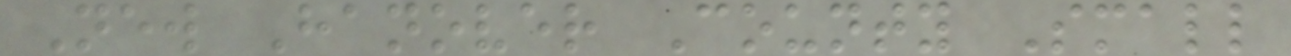New Hanover County Small
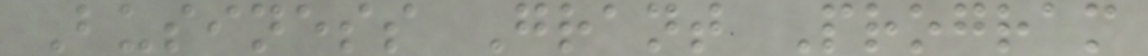Business Grant Program
